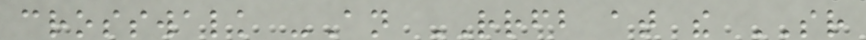crosswalk -An RRFB at the SR
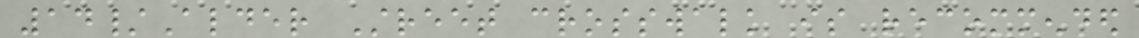14/Alder Street crosswalk is recommended
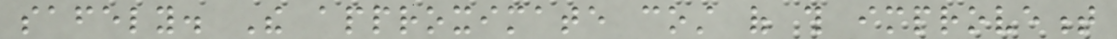safely. The approximate cost of this improvement
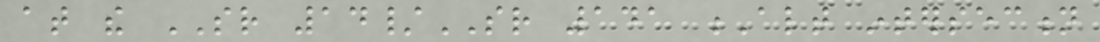at the SR 14/SR 141 Alt intersection
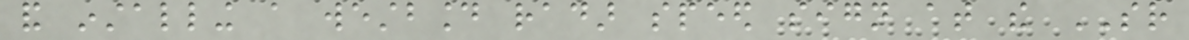and installing a westbound radar speed sign at the SR
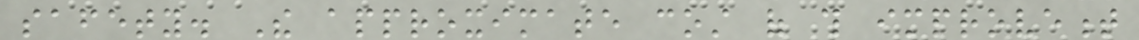safety. The approximate cost of this improvement
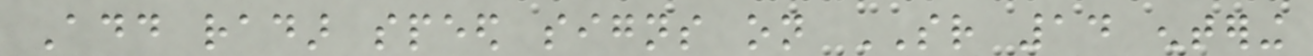Add radar speed signs on SR 14 entering
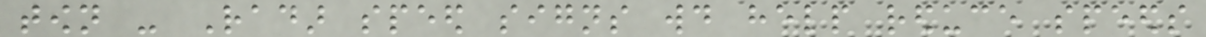town - Radar speed signs would help reduce speeds
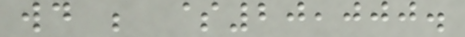would be $20,000.
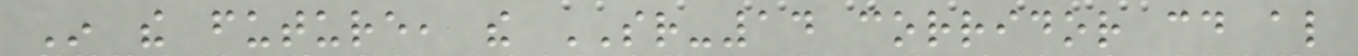In the future, the SR-14 corridor could also
